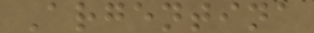Argentina
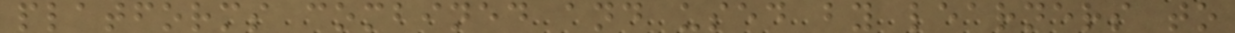platforms combined and used by learners to
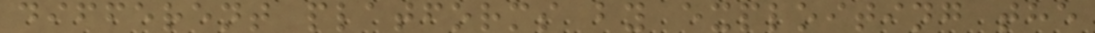different platforms by exploiting the
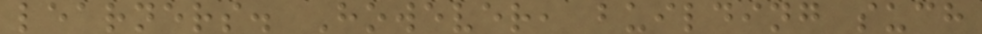learners. However, building such
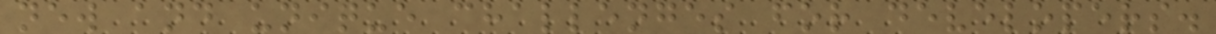new and unique challenges for developers.
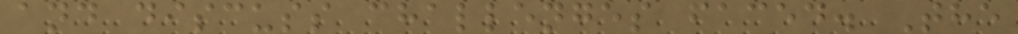and discuss challenges faced. The
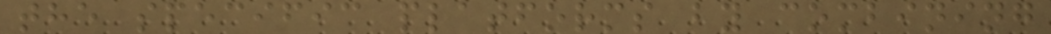the specific platforms by combining
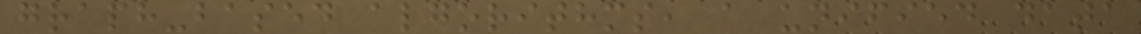graph-based algorithms, a unified data
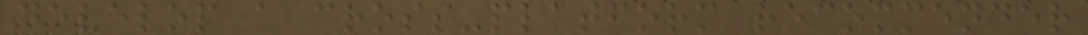develop a cross-platform recommender
